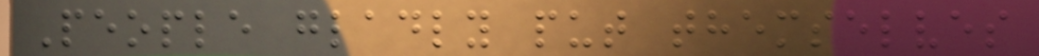People gladly put themselves
